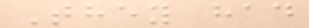They had
